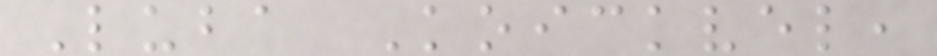Luba Koickvel,
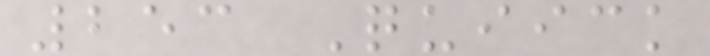253 Quiick
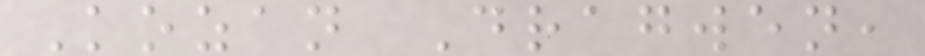Kozan Dragwen,
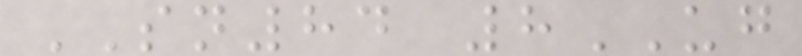SN84 8UG
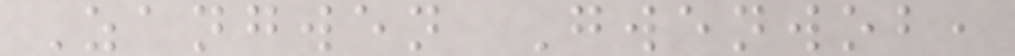Zangwen Gwenwob,
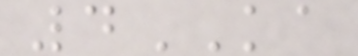4KA
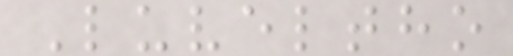Luveltho
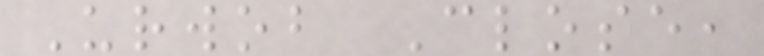Urwob Close,
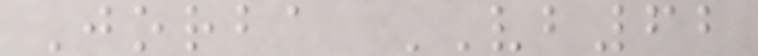Jorba VB62
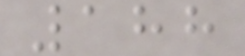188
